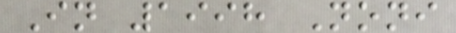In 1998 Noni
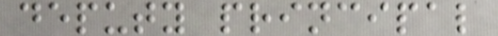deputy principal
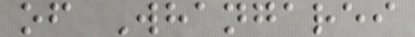of Whangarei
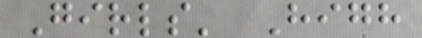Girls' High
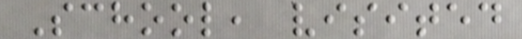School, visited
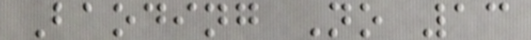Baoding No 13
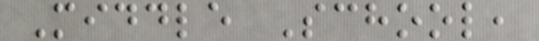Middle School,
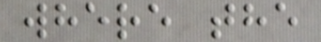where the
